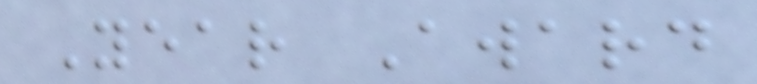Year Award
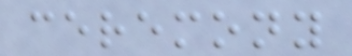ceremony
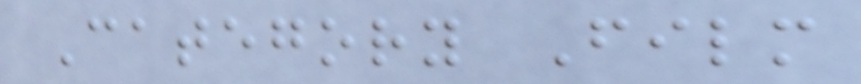Category Film
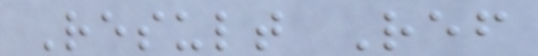Result Ref
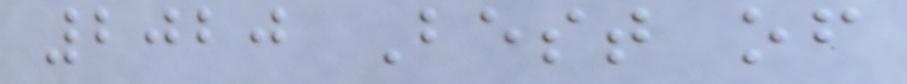2020 Best of
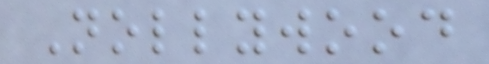Nollywood
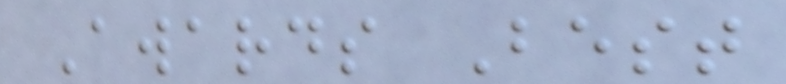Awards Best
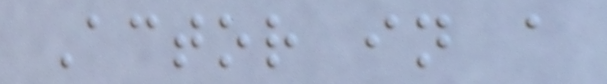Actor in a
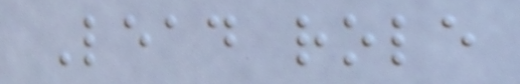Lead role
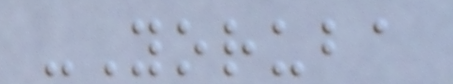-Yoruba
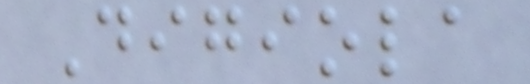Digiola
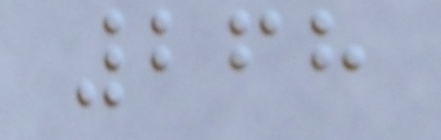268
